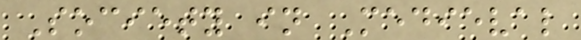Society in Medieval
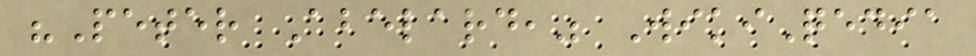"Peter Abelard," WikiQedia
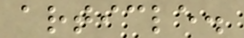article.
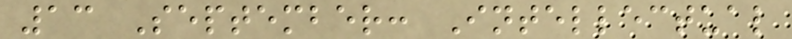13 September: Intellectual
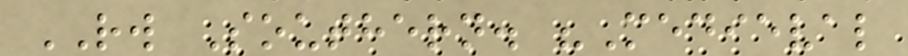RW Southern. "Medieval
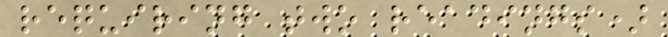requiring two readings)
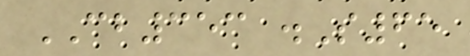CB353 .S65
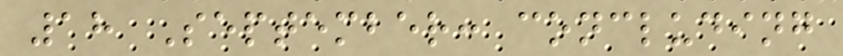18 September: concluding
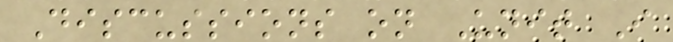Discussions on Unit I
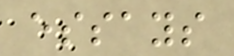essays
